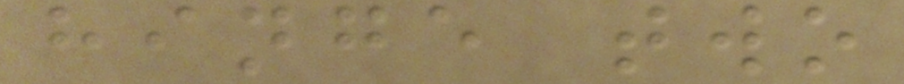hinge two
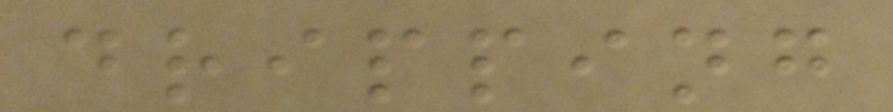dripping
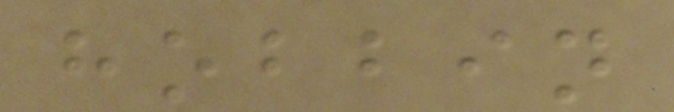hobbin
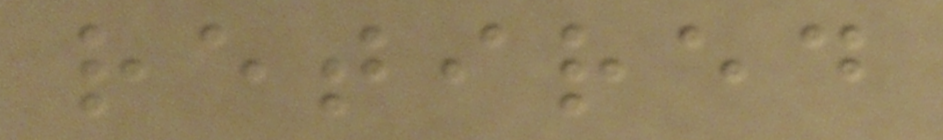retired
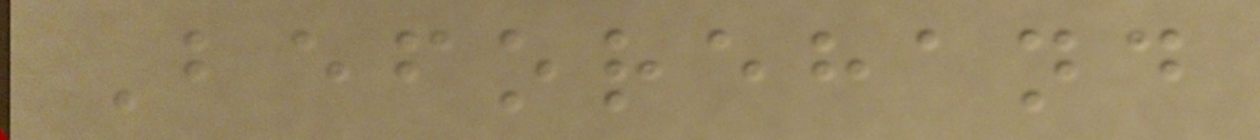Beforehand
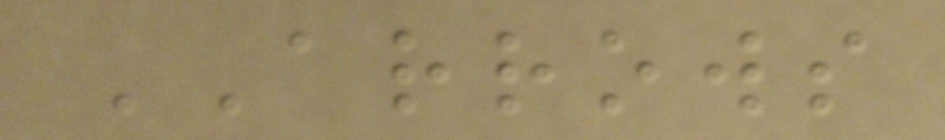ARROWS
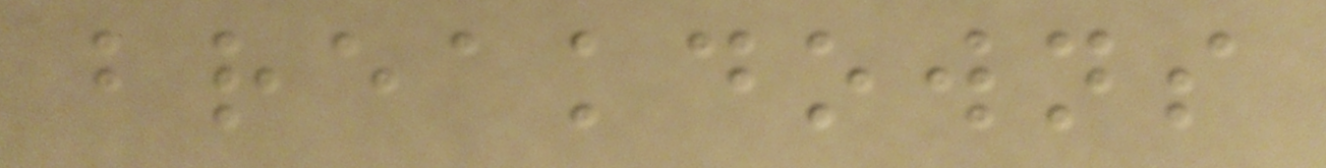breakdowns
